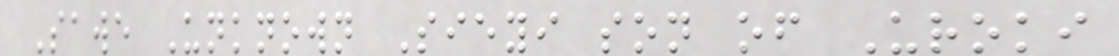Sawe Unknown Sieyi son of Uroki
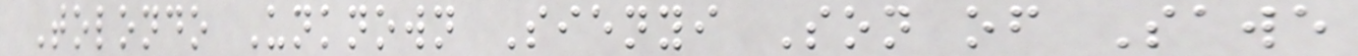Tolondo Unknown Sienyi Son of Sawe
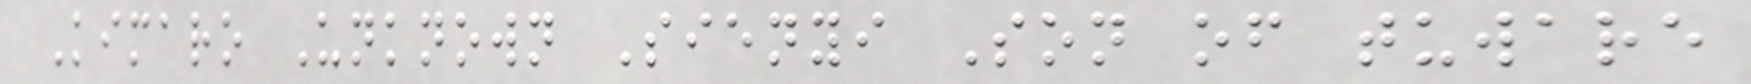Kimaro Unknown Sienyi Son of tuware
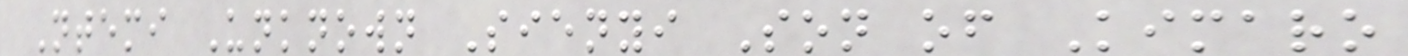Ntemi Unknown Sienyi Son of Kimaro
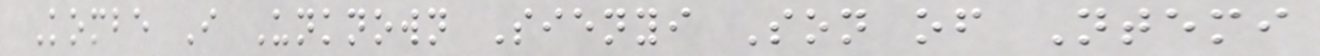Kombe I Unknown Sienyi Son of Ntemi
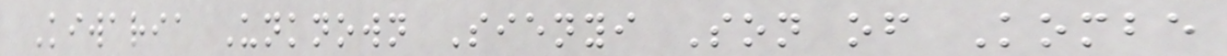Kiwaria Unknown Sienyi Son of Kombe
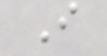I
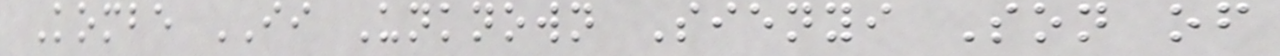Kombe II Unknown Sienyi Son of
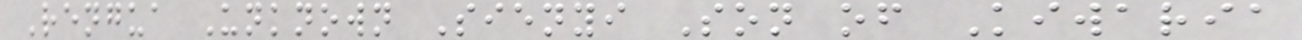Rengua Unknown Sienyi Son of Kiwaria
